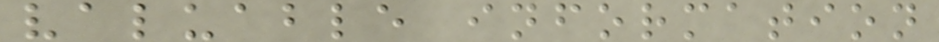valuable information
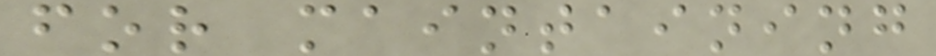for maintaining
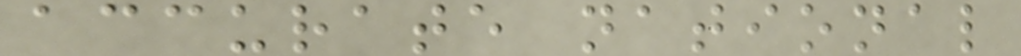accurate national
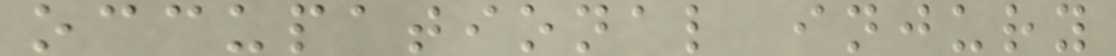occupational injury
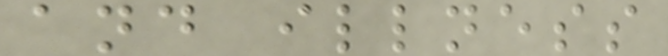and illness
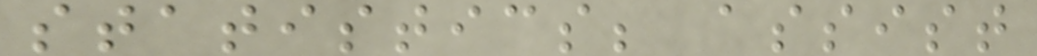statistics; assist
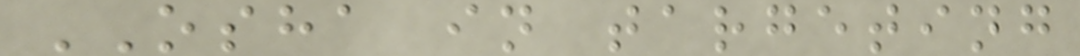OSHA in targeting
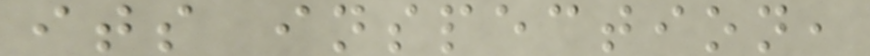its inspection,
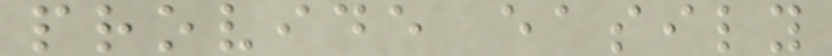provide easily
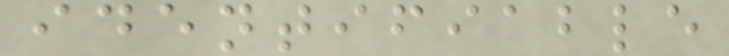identifiable
